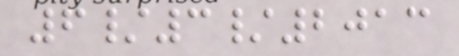6/3/2013
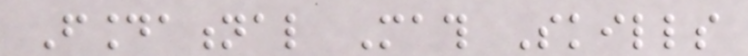Foundational Math Skills
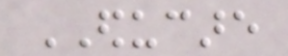EDUCARE
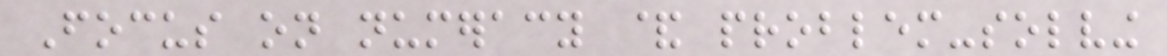Focus on numeracy & problem-solving
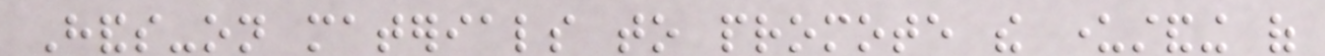Hands-on materials to promote the understanding of
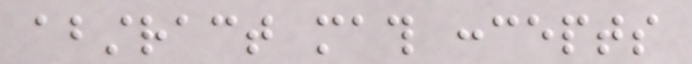abstract math concepts
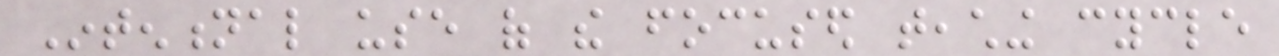Intentional use of the focused teaching cycle
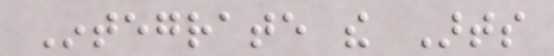Integrate the Arts
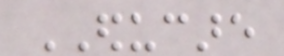EDUCARE
